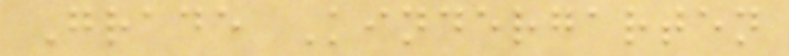Grade Kindergarten
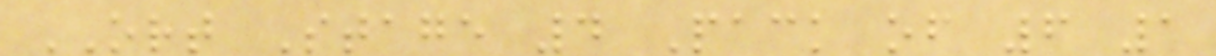ORT Stage 4 Pack of 6 1
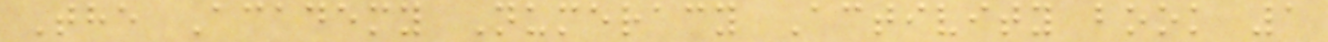The Academy Numeracy Activity book 1
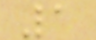1
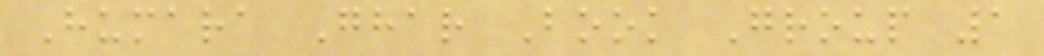Humara Ghar Book Group 1
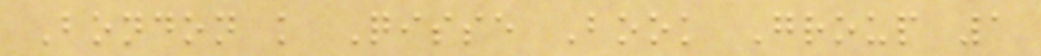Bondon k Qisse Book Group 1
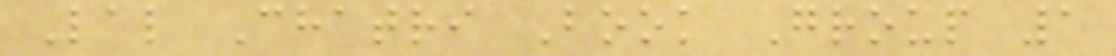Lal Chatri Book Group 1
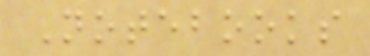Notebooks
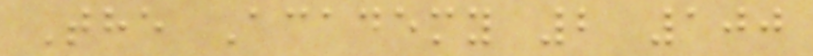The Academy 2 100
